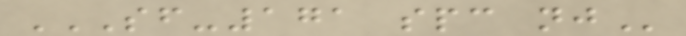SF-171 SPC NJ
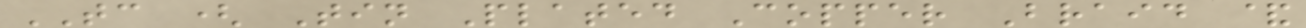TC ( Tin Plated Copper Braid &
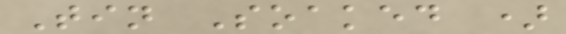Tin Soaked )
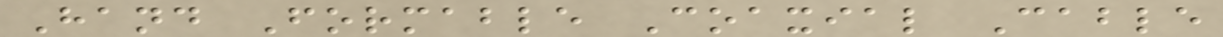Hand Formable Coaxial Cable
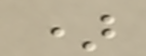)
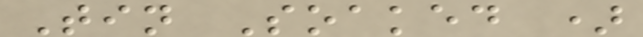Tin Soaked )
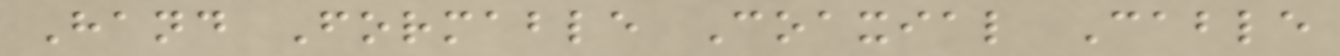Hand Formable Coaxial Cable
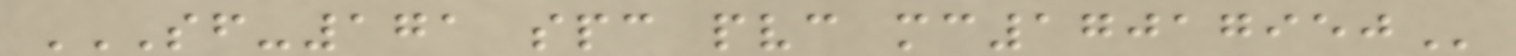SF-171 SPC PVC MC17017950
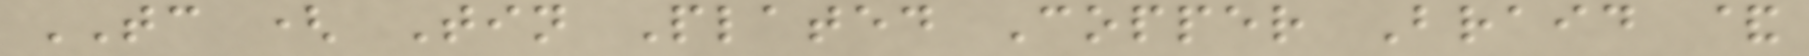TC ( Tin Plated Copper Braid &
